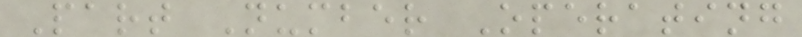Part Number Operating
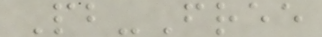Pb-Free
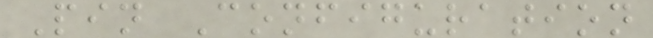Pin Configuration
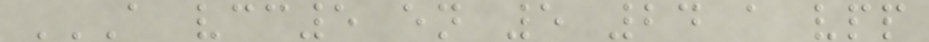A VCC5 EN 5 24 A VPP
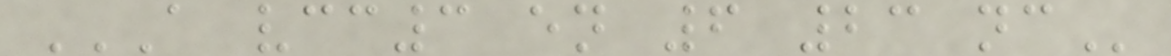A VCC3 EN 6 23 NC
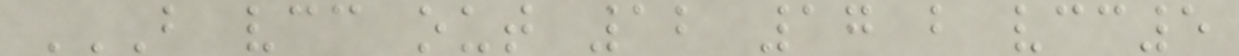B VCC OUT 12 17 B VCC5
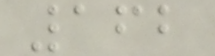162
